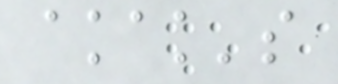akak's
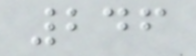246
